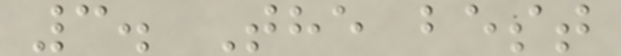3. The best
